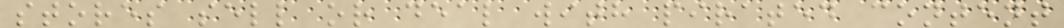stores sell or deal with pirated content
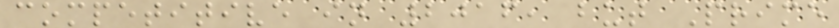competitive in 2016, but Prime
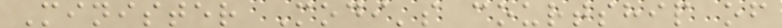Minister Modi's courtship of
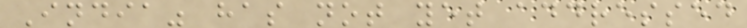India" has not yet addressed
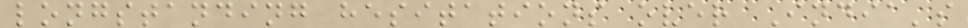longstanding hesitations over India's
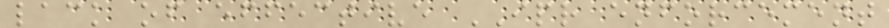lack of effective IPR enforcement
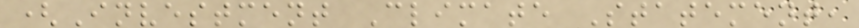(Investment Climate Statement,
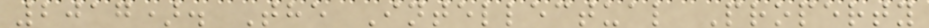2017). The Intellectual Property
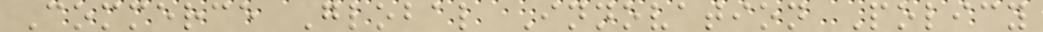Commerce Global Innovation Policy
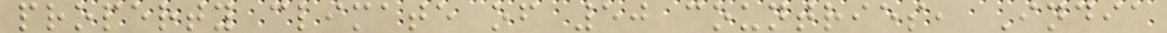property climate of 50 countries, India
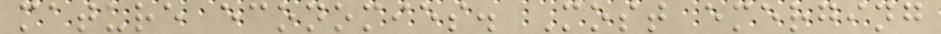mature economies. Most emerging
